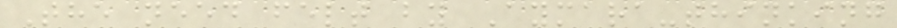The need felt by Aymara-thinking
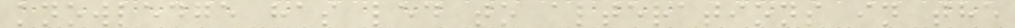knowledge has led to alterations in the
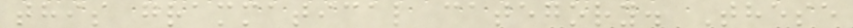this grammatical category. These
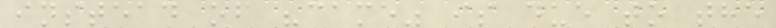instead of "came" is due to the
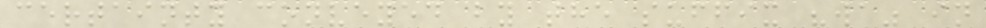certainty conveyed by the suffix "wa" in
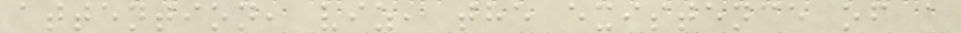attention, viz, the existence of a
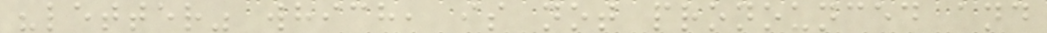"letter" which, is not pronounced and
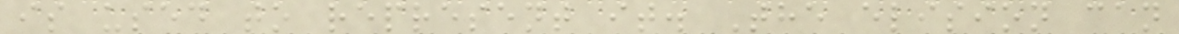is used to represent it. The elision can
